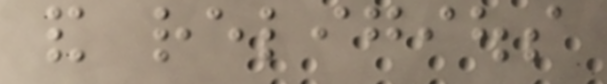and religious
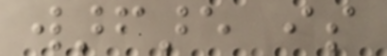warfare is
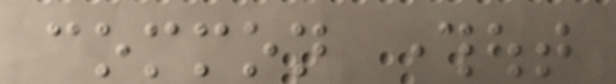common throughout
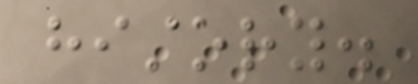history.
